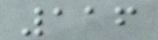116
